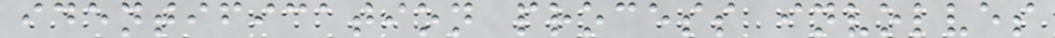identification process involves
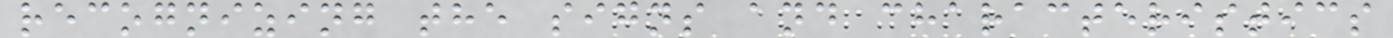recognizing the signs and characteristics
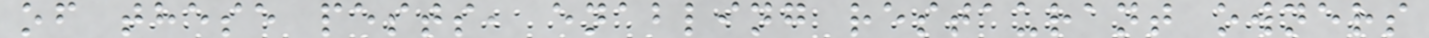of these pests, enabling restaurant owners
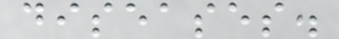diseases.
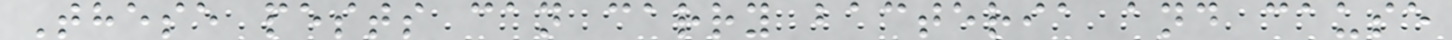These pests can carry bacteria and cause
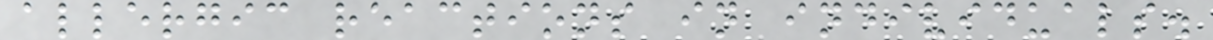allergic reactions in individuals.
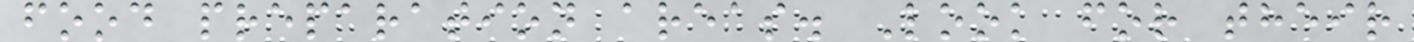food preparation areas. Look for their
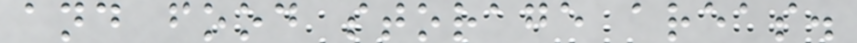and food storage areas.
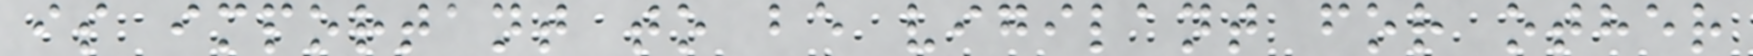is important to be vigilant for other
